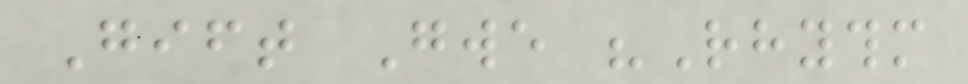Gift Gwe "Rhythm
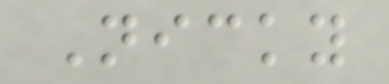Nicky
